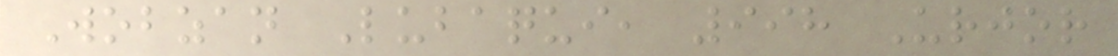Wobzan Lubaqui, 998 Urjor
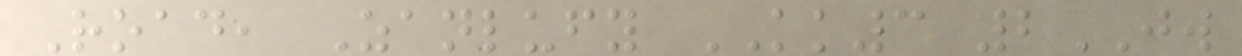Road, Zanlufy KK3 2JW
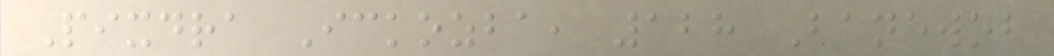Pixdra Ickozba, 128 Banewob
